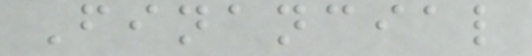Financial
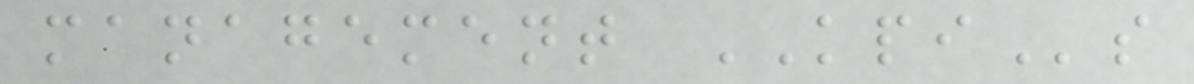management KPIs
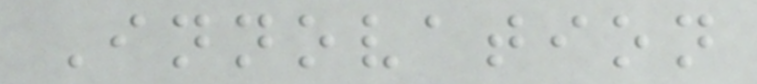Innovation
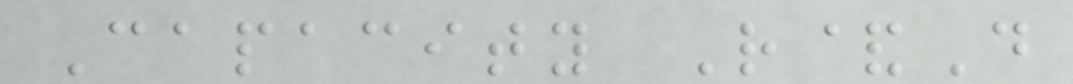Capacity R&D
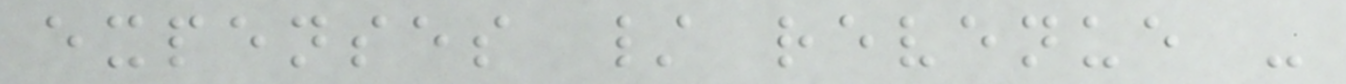expenses / revenue -
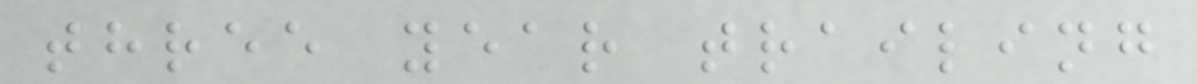three year trailing
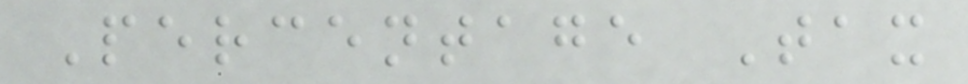Percentage Tax
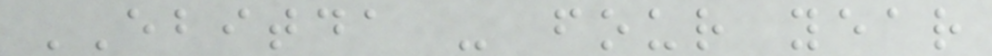EBITDA - four year
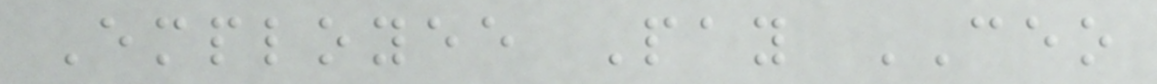Employee Pay CEO
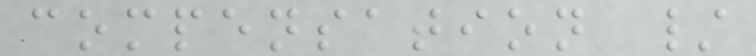compensation /
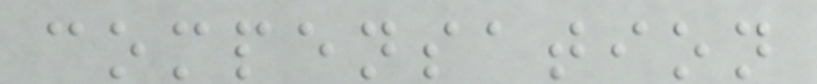compensation
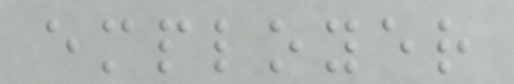employer
